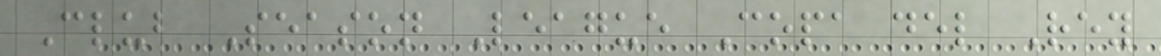Club Season League Copa del Rey
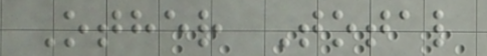Other Total
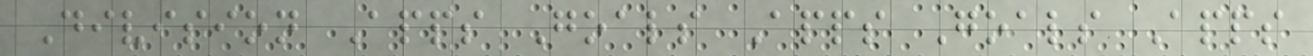Division Apps Goals Apps Goals Apps
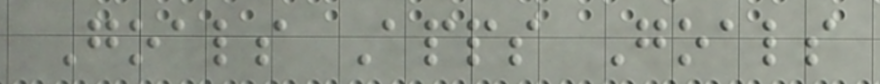Goals Apps Goals
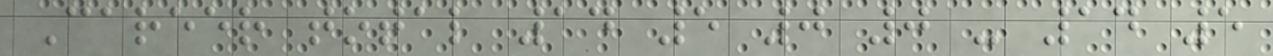Career total 14 5 0 0 - 14 5
